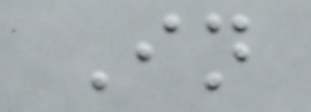In
